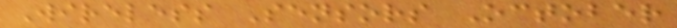Wireless Sensors October
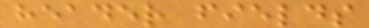header fields
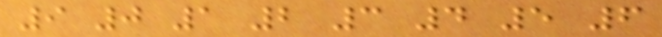9 0 1 2 3 4 5 6
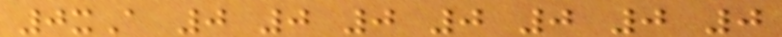0xA 0 0 0 0 0 0 0
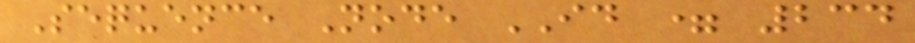Sequence Node ID = 234
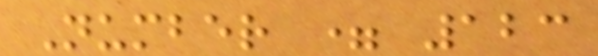Number = 123
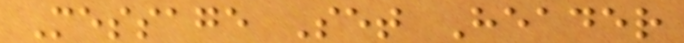Message Set Header
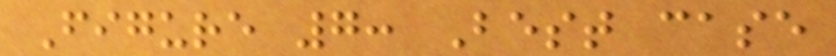Figure 7: Best case
